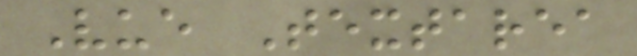Vue Textarea
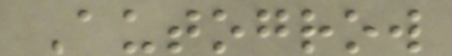Autogrow
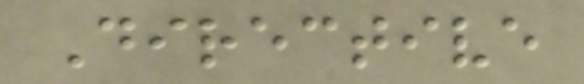Directive
